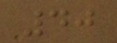40
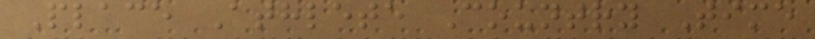Place Athlete Country Time
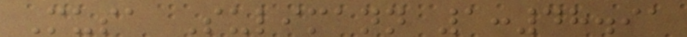Musa Sulimann 1:48.91
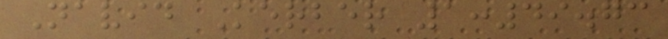Navid Kerber 1:49.73
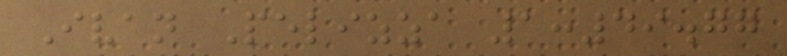Ivan Pelizza 1:49.77
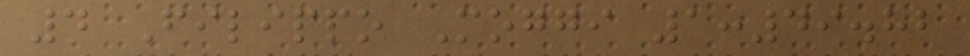4 Filippo Moggi 1:49.82
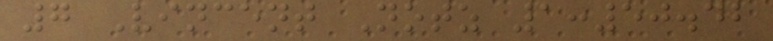7 Vincent Notz 1:50.42
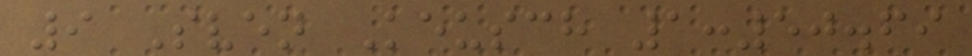9 Sven Keusch 1:50.69
